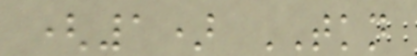(1) TKN
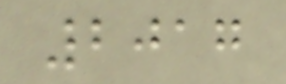2017
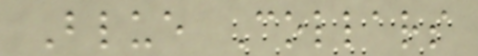Blue Collars
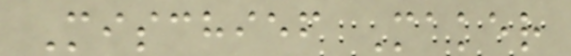Mischief Maker
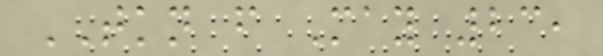TKN f May 23,
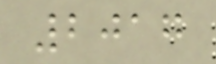2017
